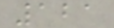121
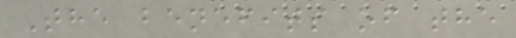The benefits of the
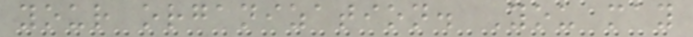your organization. You may
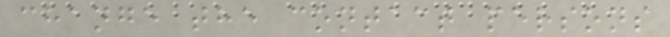change the contact persons
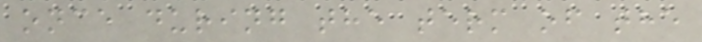once during the term of the
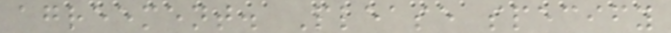agreement. Please specify
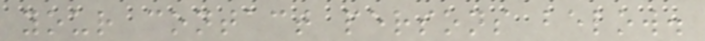your contact persons below.
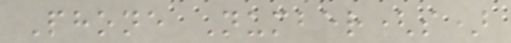Phone Number(s)
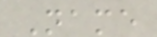Name
